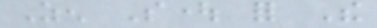Zen Sought for The
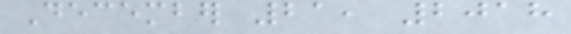December 21, 2018
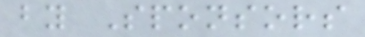by Sponsors
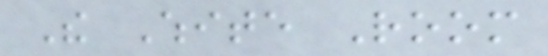The White Room
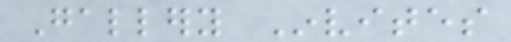Gallery Invites
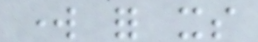work for its
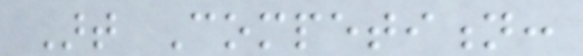Art Competition:
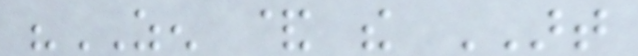"ZEN & the ART
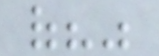of?"
